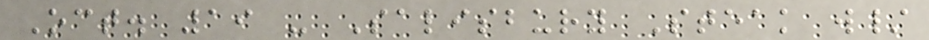Oct. 19 - Salisbury Steak w/
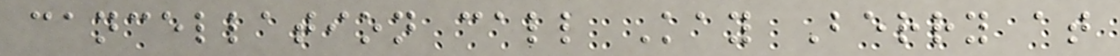cancellation call Kay Berry at
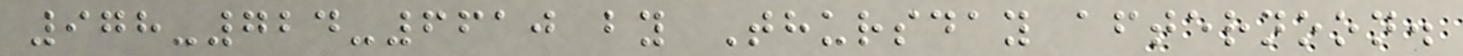978-724-6610 by Thursday afternoon.
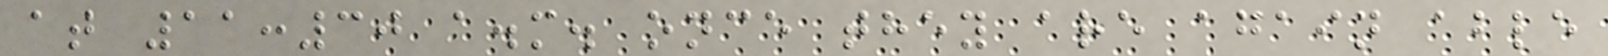at 11:30 a.m. once they are again able
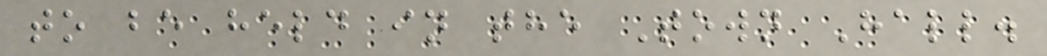to be held in the Town Hall.
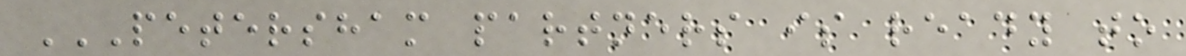PETERSHAM PARTNERS IS READY TO
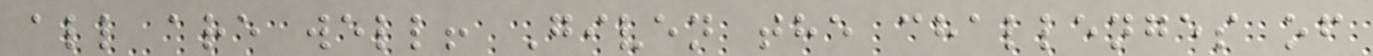all are well! Given the challenges of
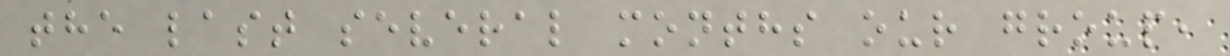the last several months our group,
